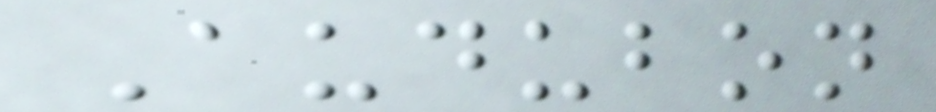Audubon
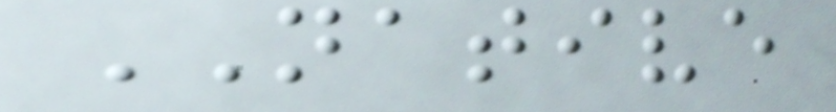NATIVE
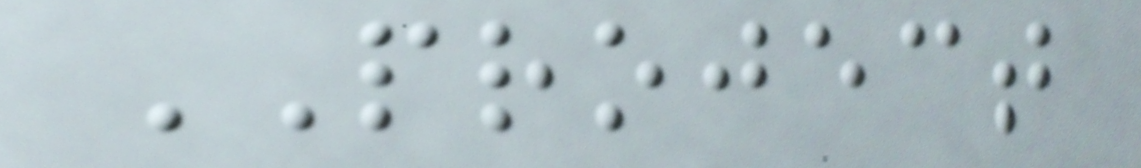PROJECT
